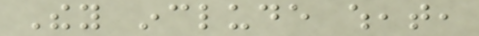They include wheat,
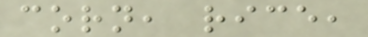corn, rice,
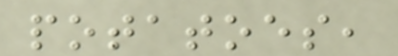potatoes,
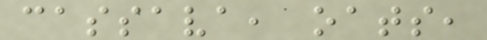cassava, oats,
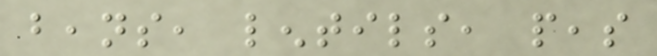beans, lentils, peas
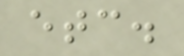etc.
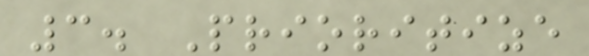3. Prioritize
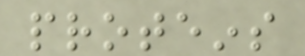proteins
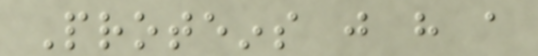Proteins just have a
